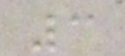3
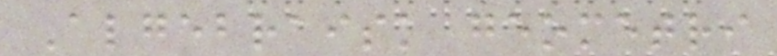Algebraisk geometri
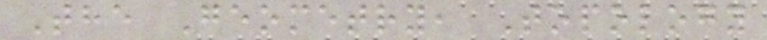The Geometry, Topology
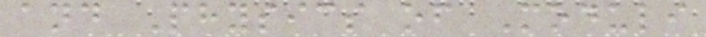and Physics of Moduli
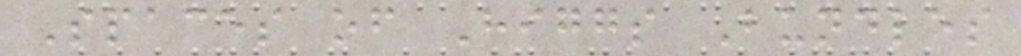Spaces of Higgs Bundles
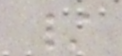/
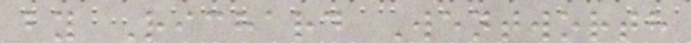by Richard Wentworth
